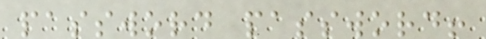password password!
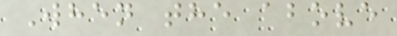When the above
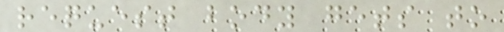request body gets to
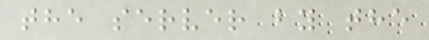the server by the
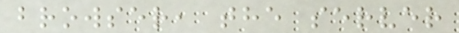browser, the server
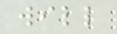will
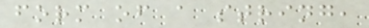form of a string,
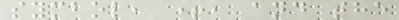symbol, +, and the
